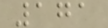171
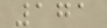171
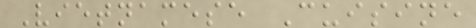Vietnamese Cuisine
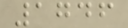1746
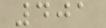401
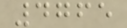4765
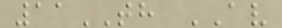11TH AV
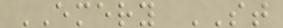EMERY ST
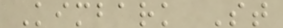Kimbark St
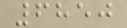6850
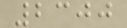2300
